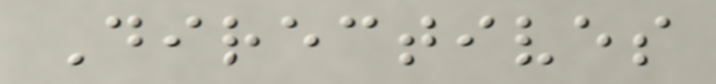Directives
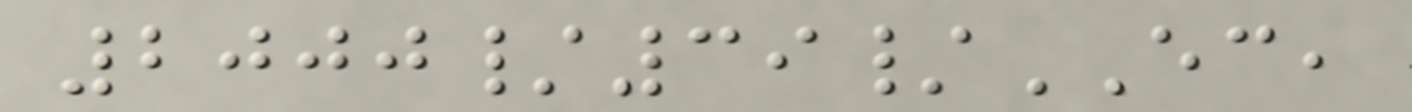2000/39/EC,
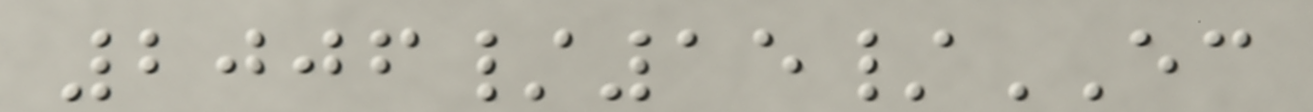2006/15/EC
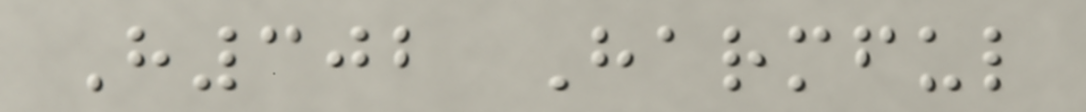H302 Harmful
